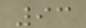93
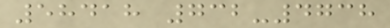58418 732-4738
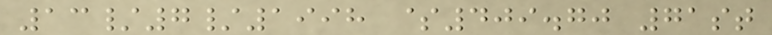13/7/1998 $409.70 71st
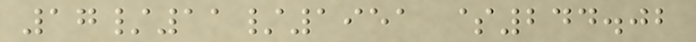17/11/1951 $244.02
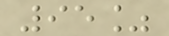95%
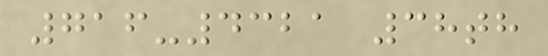716-4321 38th
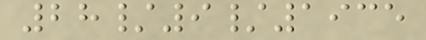28/9/1935
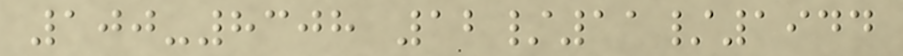100-8308 12/11/1944
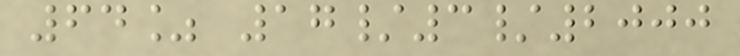64% 17/3/2000
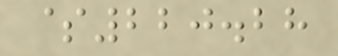$220.28
